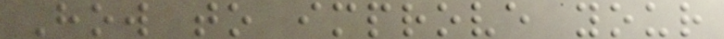How to improve your
